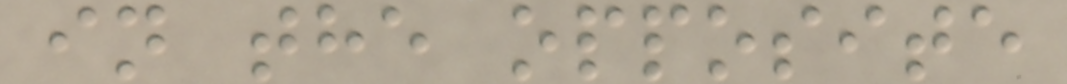in the opposite
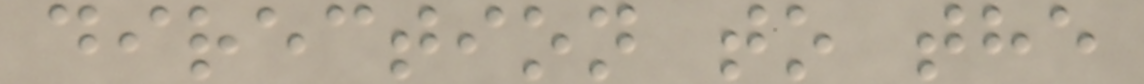direction to the
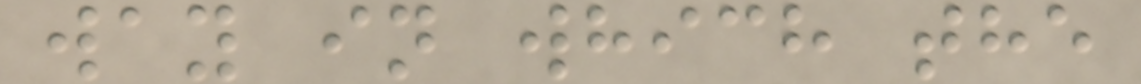way in which the
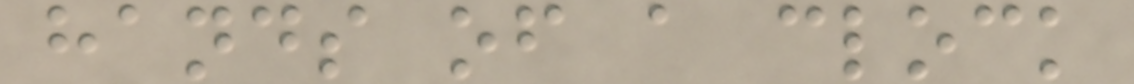hands of a clock
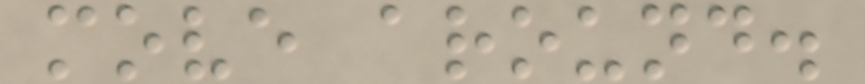move around.
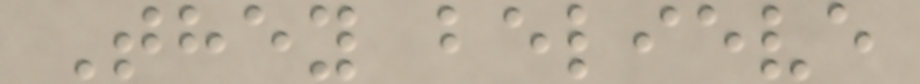They believe
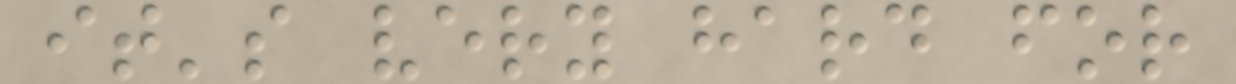it's very hard for
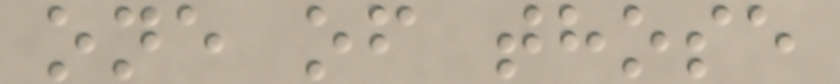one of those
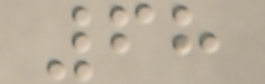68
